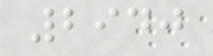2940
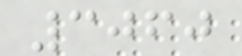3060
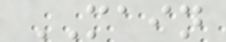MAIN
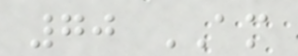70 AM
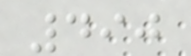490
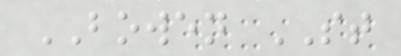BOWEN ST
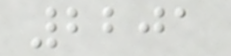2201
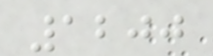1200
